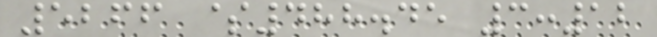5266 $488.45 3:12
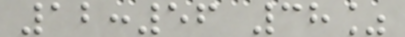12:56 38%
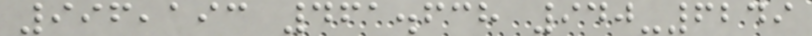996,193 461.638 940-6249
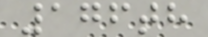176th
